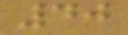40
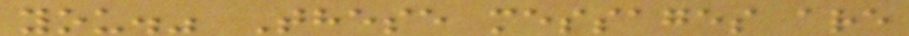you." These messages are
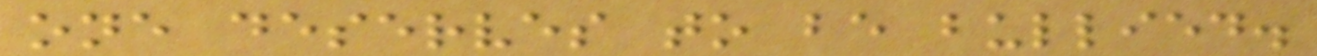one deserves to be bullied.
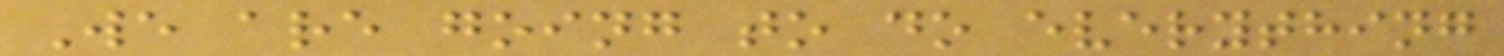We are going to do everything
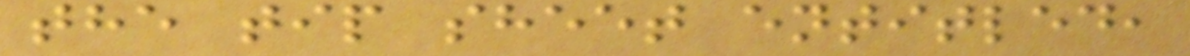the tip sheet entitled,
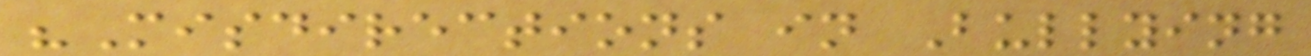"Misdirections in Bullying
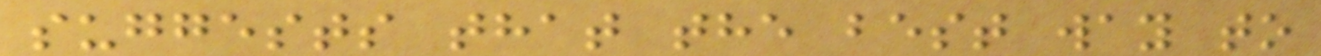suggests that the best way to
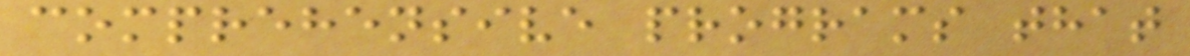comprehensive programs that
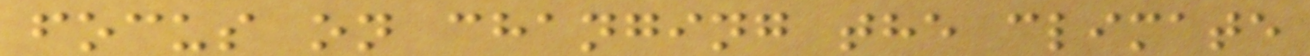focus on changing the climate
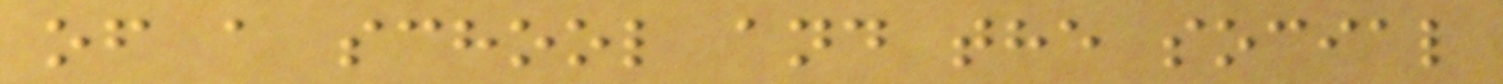of a school and the social
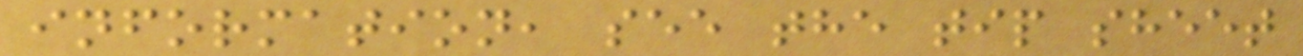information, see the tip sheet
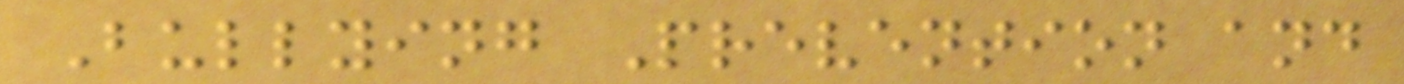Bullying Prevention and
